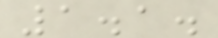1.1.
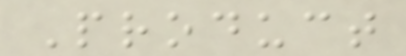Product
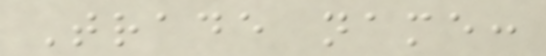Trade name:
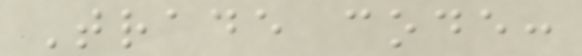Trade code:
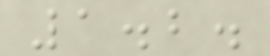1.2.
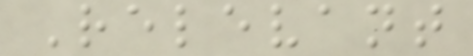Relevant
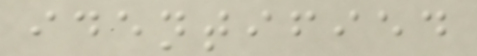identified
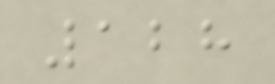128
